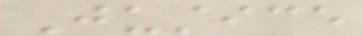Justice
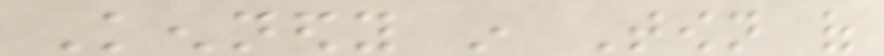Kennedy in Town of
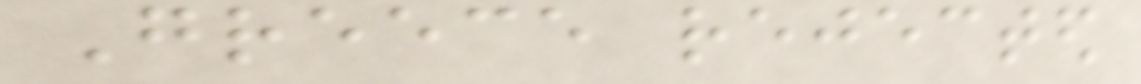Greece rejected
